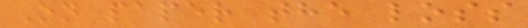On paper the loss
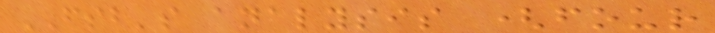FSB's analysis (four
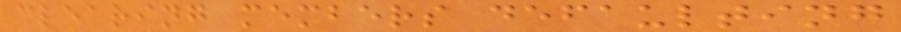clearing members defaulting
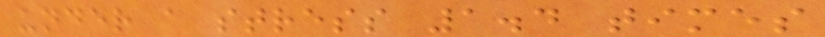under a stress 1.4 times
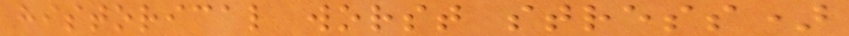historical worst stress)
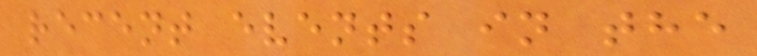recent events in the
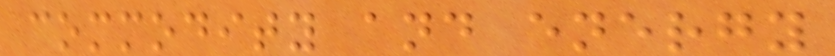commodity and energy
